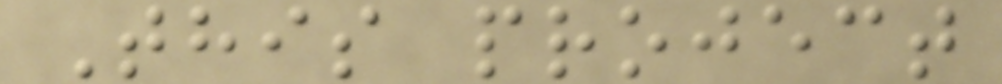This project
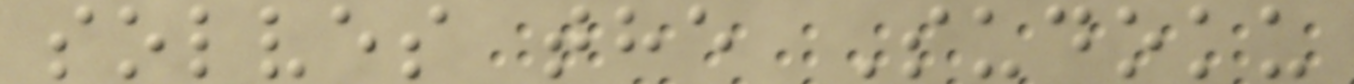solves the Sudoku
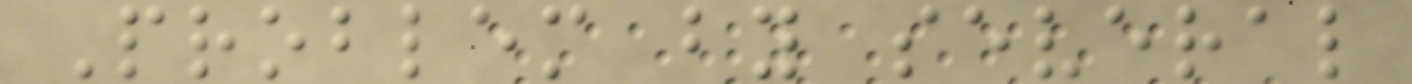Problem by several
